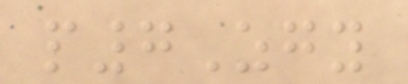p7Zgy
